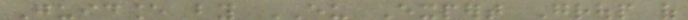Guidance by EU Expert Group of
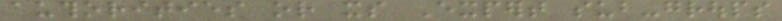authorities or its Expert sub-groups
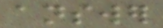answer
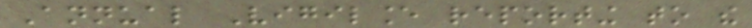Annual Vigilance reporting to the
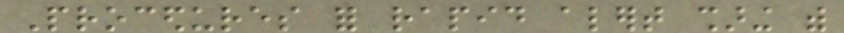Procedures for rapid alert sharing with
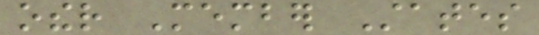other Member States
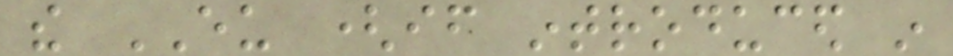the EU (if introduced in
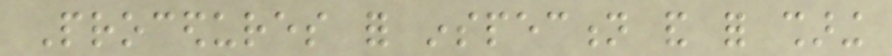Procedures for inspection and for sharing
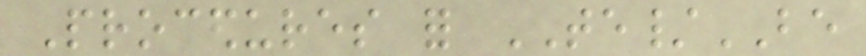Procedures for TE/BE
